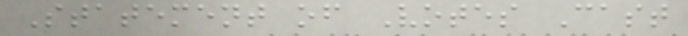Statement of Votes Cast
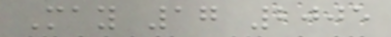May 17 2005
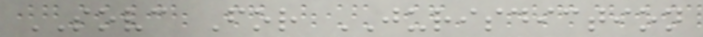SOVC For JURISDICTION
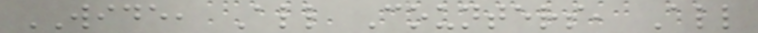WIDE, All Counters, All
